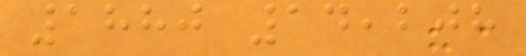1880 14,208
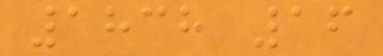1838 16
